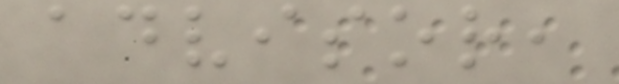advisor,
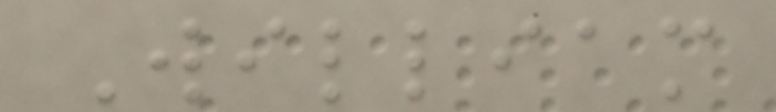William
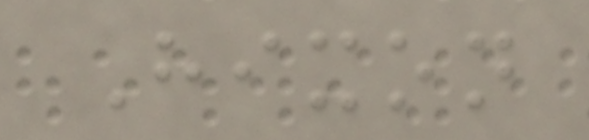Hixon
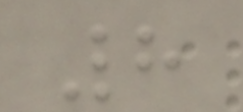8
